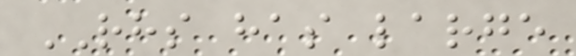RHS has large
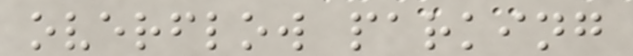overflow parking
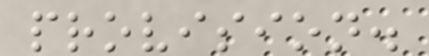provision.
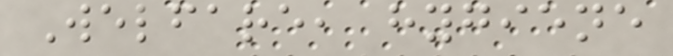Welfare, hygiene
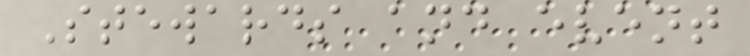Stewards and event
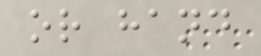or hand
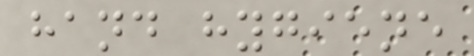hand hygiene
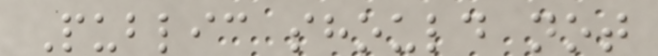Public should not
